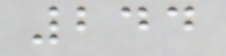244
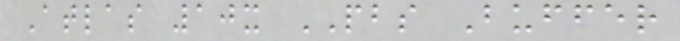Atlas 10x PBS Buffer
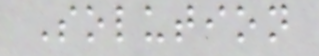Solution
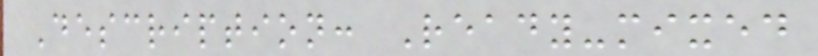Description: Ready-mixed
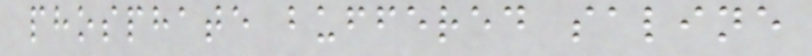phosphate buffered saline
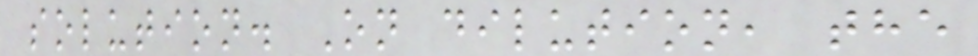solution. On dilution, the
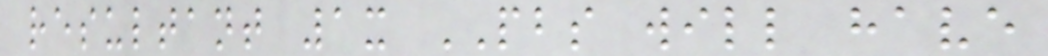resultant 1x PBS will have
